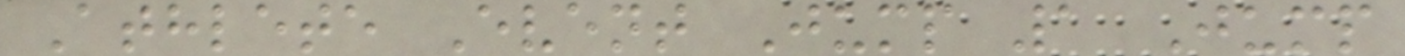Athlete Event Jump 1 Jump
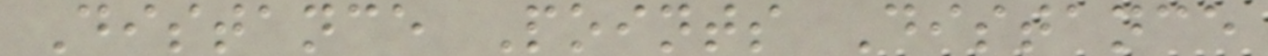Distance Points Distance
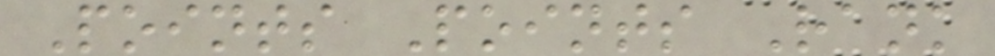Points Points Rank
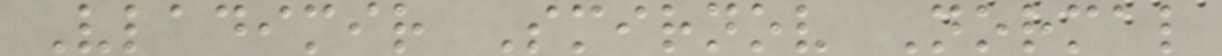Vladimir Smirnov Normal
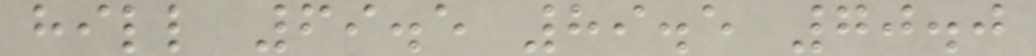hill 69.5 89.5 70.0
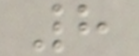8
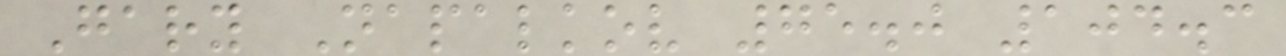Gary Napalkov 75.0 104.3
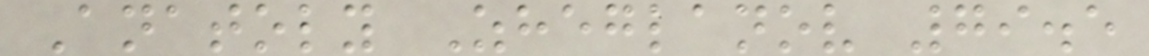Anatoly Zheglanov 79.5
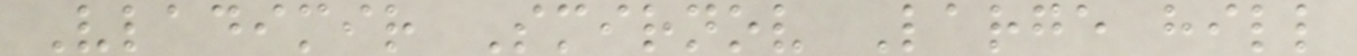Vladimir Smirnov Large hill
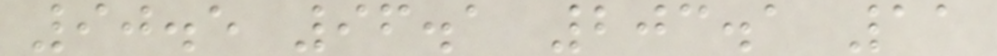90.5 96.1 203.1 11
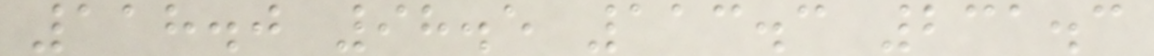118.0 98.5 113.3 231.3
